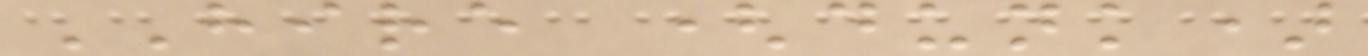HIRE (dunk)
